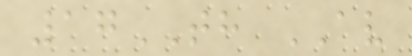17TH AV
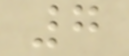7
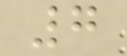7
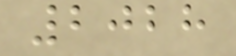2028
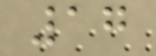17
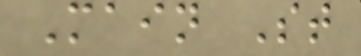Main St
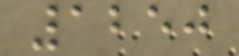1250
